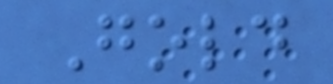Gold
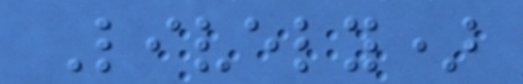Lively)
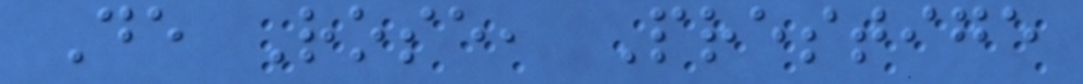De Rose, Prestige
